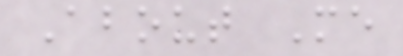About Me
